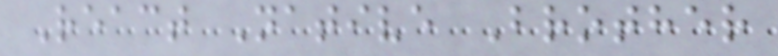React Native Brother
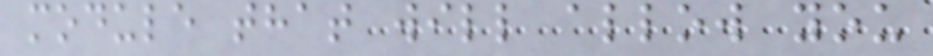module that will allow you
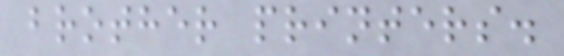brother printers.
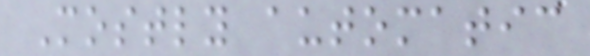Mostly automatic
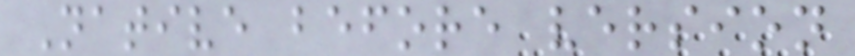Native before version
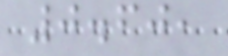0.60,
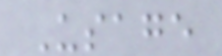Usage
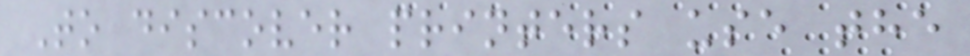To discover printers use the
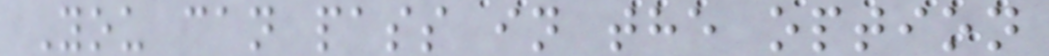You can pass in the option
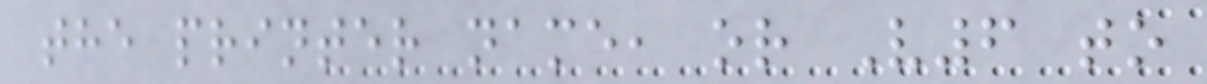the printer name, or V6 to
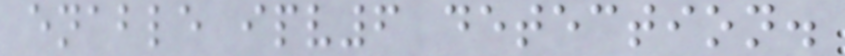enable ipv6 detection.
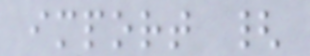import {
